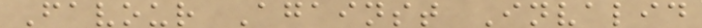Favour Against Invalid
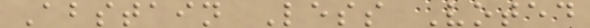Abstain Less Voted
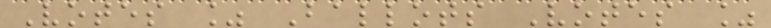Votes % Ballots Votes %
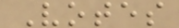Votes
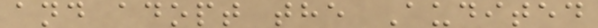and adopt the Audited
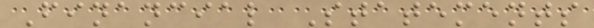Financial Statements
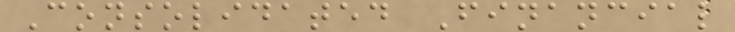Consolidated Financial
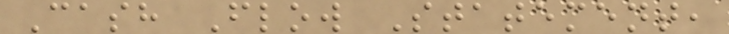Cash Flow Statement,
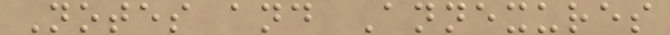Notes and Annexures
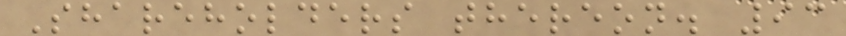Shareholders thereon. 93
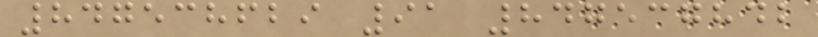847538629 91 847537842
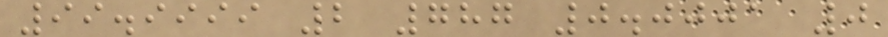99.9999 2 787 0.0001 0
